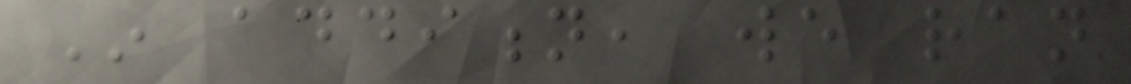In addition, we ran
